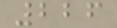226
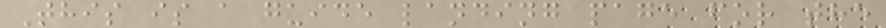This is a guide landing page for the
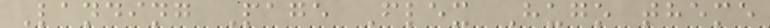Landing Page Flex Hugo theme
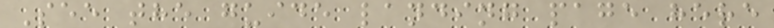See the guide landing page here
